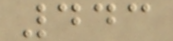443
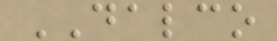DALCO
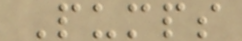Pumps
